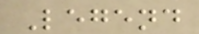Legend
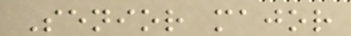Senior major
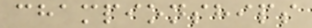championships
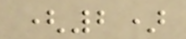(2)
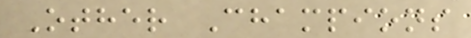Other Champions
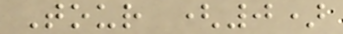Tour (0)
